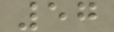57
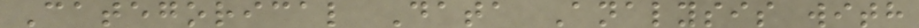Categorical Data Analysis with
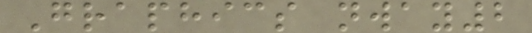Graphics nway2
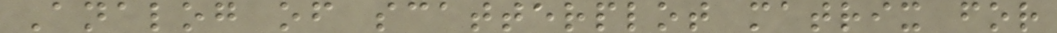Analog of scatterplot matrix for
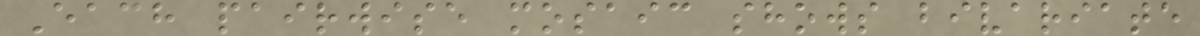Each pairwise mosaic shows bivariate
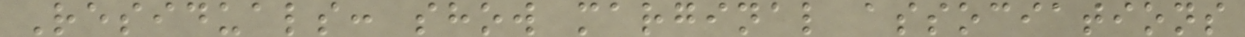Residuals: show marginal associations
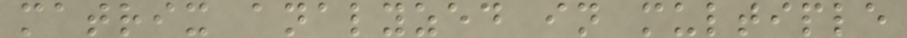matrix analyzed in multiple
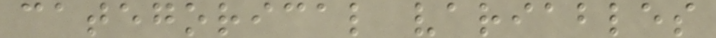categorical variables
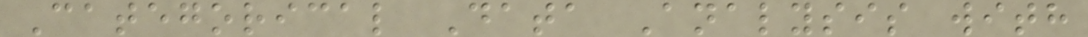Categorical Data Analysis with
